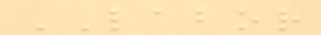LABOR
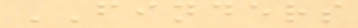FINDERS
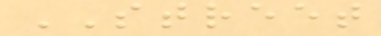STREET
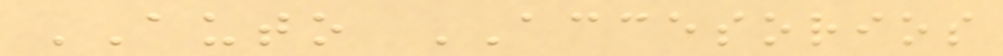AUTO ACCESORIOS
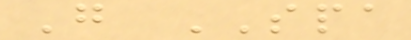G SPA
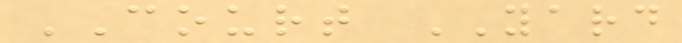COURT YARD
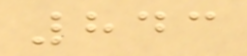843
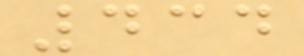434
